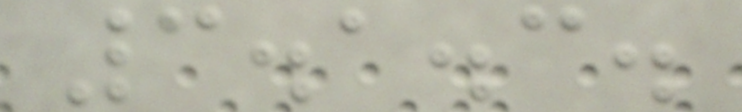3.1.3.
